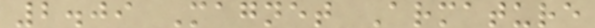2.09 Magnet Armature
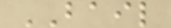BAIL
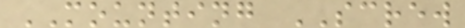MOUNTING SCREW
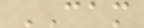CAM
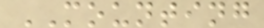MOUNTING
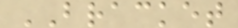BRACKET
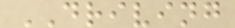DRIVING
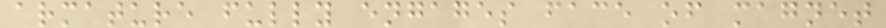armature fully engages face of magnet
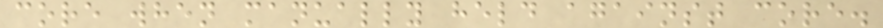core when manually held against core.
